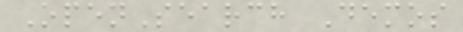OpenSearch Demos
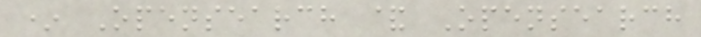* Opensearch & Opensearch
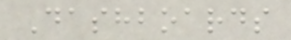Dashboards
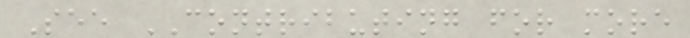See CONTRIBUTING for more
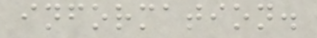information.
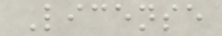License
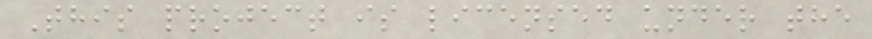This project is licensed under the
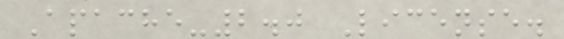Apache-2.0 License.
